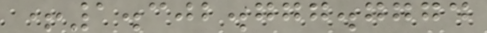+1.302.777.7774
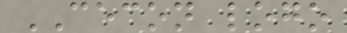CECON logo
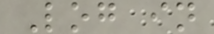Log in
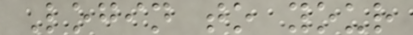Login to your
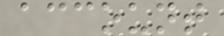account
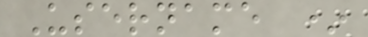Username *
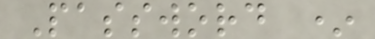Password *
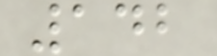142
